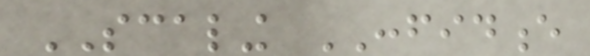SCALING CONFIDENCE
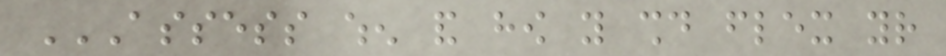ASSESS WHEN AND HOW YOU SHOULD FLEX YOUR
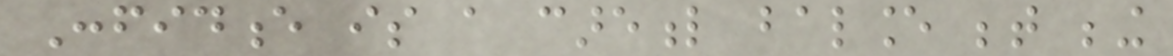Confidence is a careful balance between being
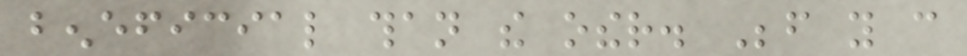beneficial than the other. Before you can
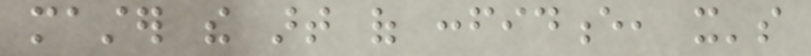master the art of confidence, it's
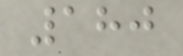180
